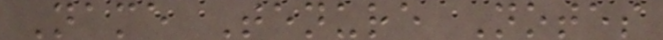Name Tenure Notes
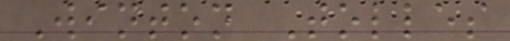Winton Tolles
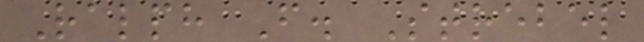Ralph F. Strebel
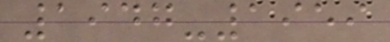1947-1959
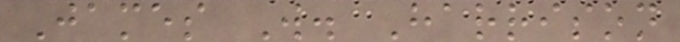James W. Harrison
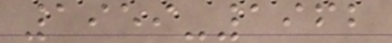1959-1962
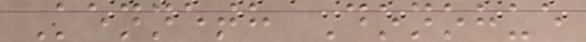Kenneth Donohue
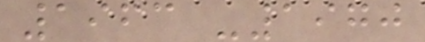1963 -1970
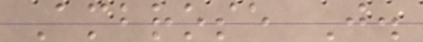Ambrose J.
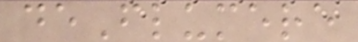deFlumere
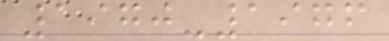1970-1976
